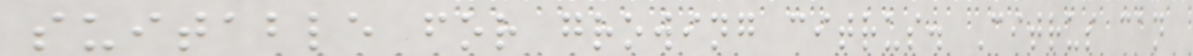suitable for growing citrus. Citrus can
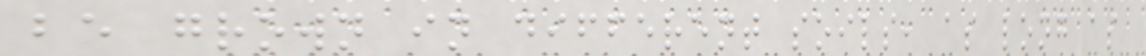be grown in different soils, as long as
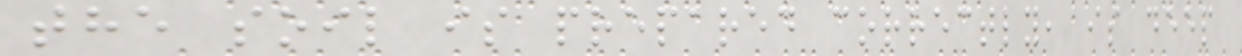the soil is prepared correctly, is deep
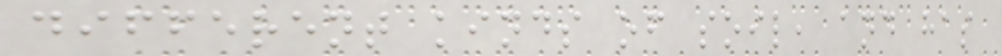different kinds of soil, and has
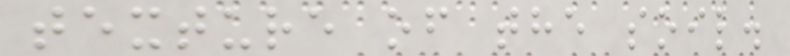texture of the soil.
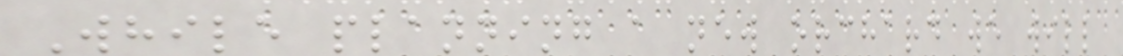While planning a new orchard we will
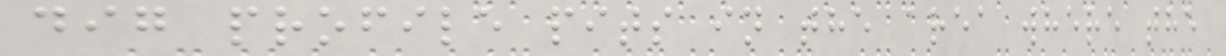dig profile pits in the area where the
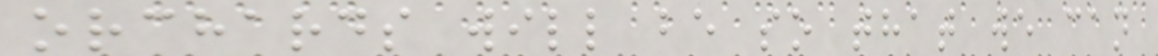orchards will be so that we can
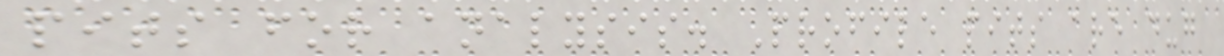pits for analysis. Profile pits are dug
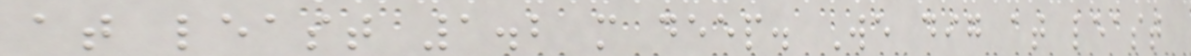at least 1.2 m deep. We dig at least
